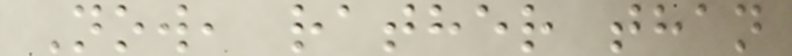Now, rather than
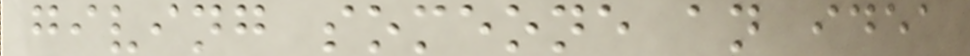giving someone an idea
